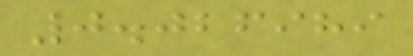0.026989
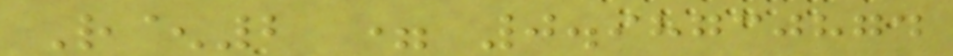R^2 = 0.98730874
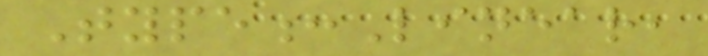Type:Linear,
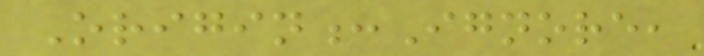Origin:Ignore,
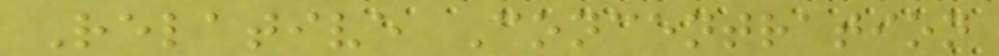Relative Concentration
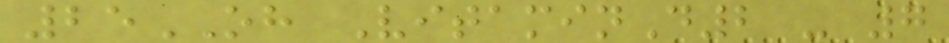25OH VitaminD2 - 7
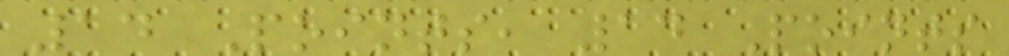14 Points, 14 Points
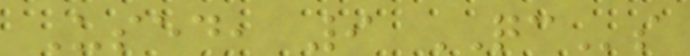Used, 9 QCs
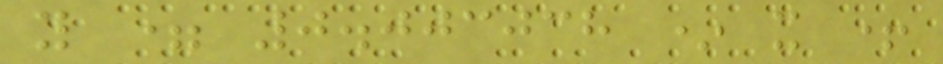y = 0.003038 * x +
